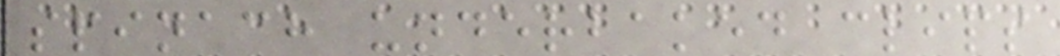spinach underbaked clips
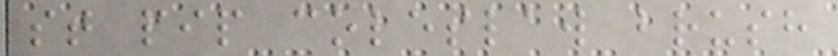st pip coleslaw brush
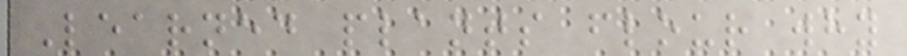Learned plants flour why
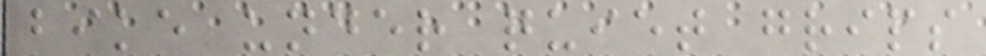bike under quiet grips
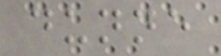dunne
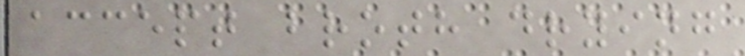accept broth drying
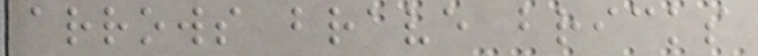arrows brave bricks
